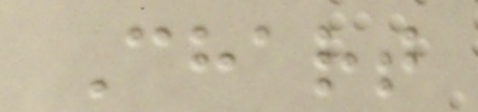Chart
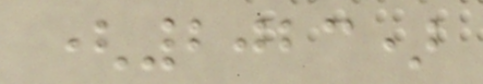(2023)
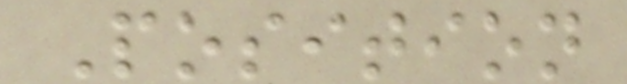Position
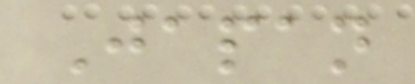Japan
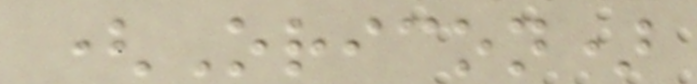(Oricon)
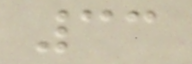33
